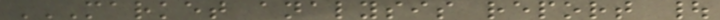MARKET ANALYSIS REPORT |
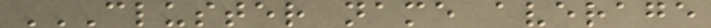CLUSTER NAME AVERAGE
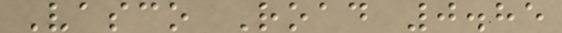Vasco Road 0.85
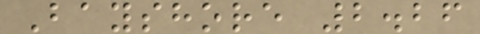Bayshore 2.26
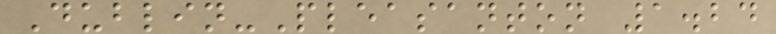Dublin-Pleasanton 1.24
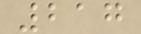217
